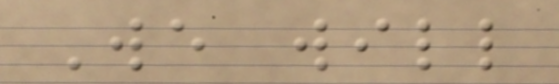We will
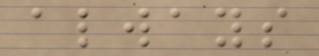always
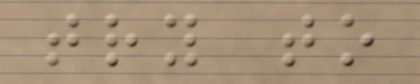try to
